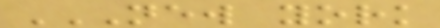NEW YORK
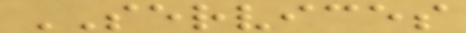SERVICES
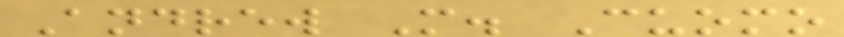Andrew M. Cuomo
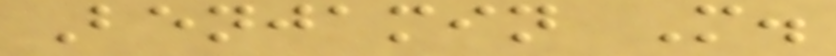Benjamin M.
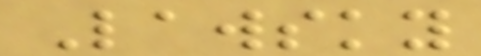Lawsky
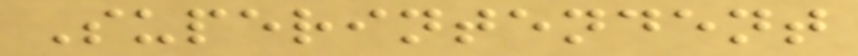Superintendent
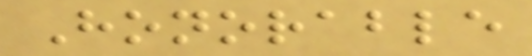Honorable
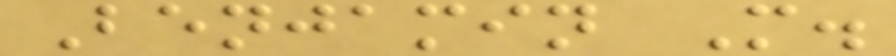Benjamin M.
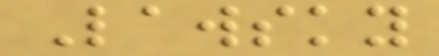Lawsky
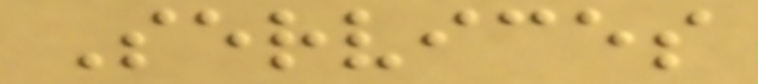Services
